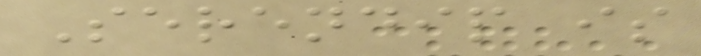Serendip is
